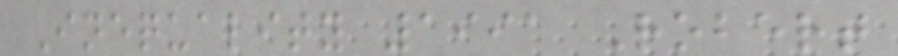Inequality 1991 Robert
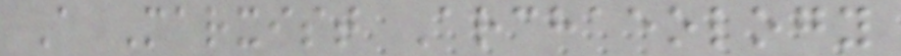A Marxist Archaeology
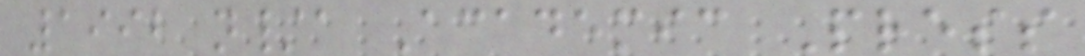1992 n/a Academic Press
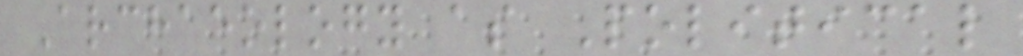Archaeology as Political
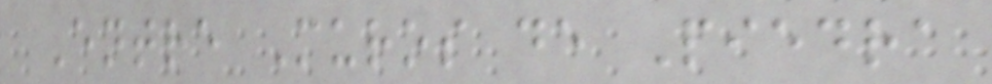Entre Muros de Piedra
